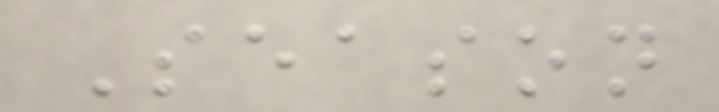Season
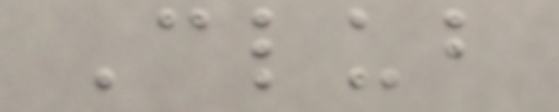Club
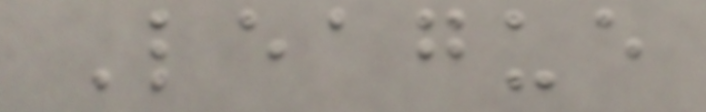League
